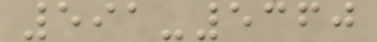591-5360
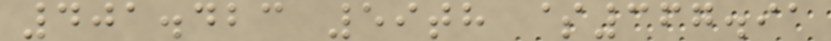401.423 59th $367.91
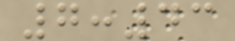7:43
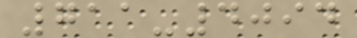711-4094
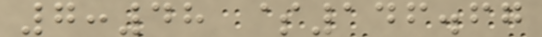7:48 $146.67
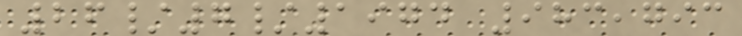26/7/1974 983,793
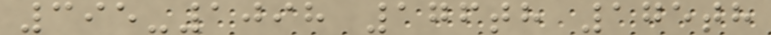395-1098 176th 175th
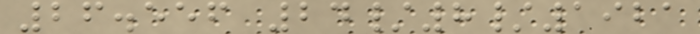26.556 24/8/1921
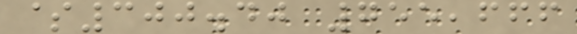$300.40 755,666
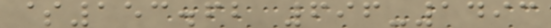$153.62 696-1493
